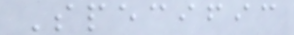Specific
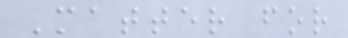Matter for
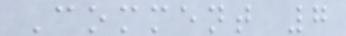Comment 7
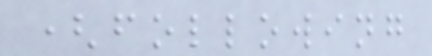(following
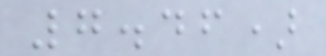7.46)
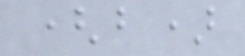(b)
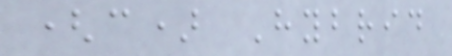(c) Hybrid
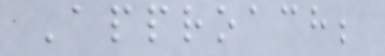Approach;
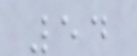54
